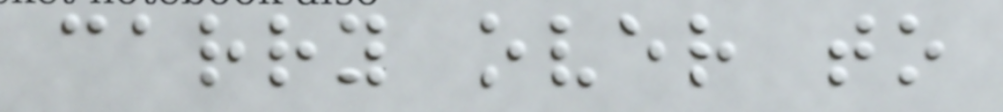carry over to
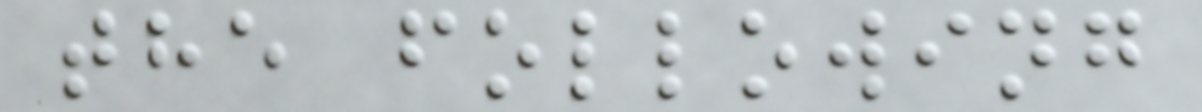the following
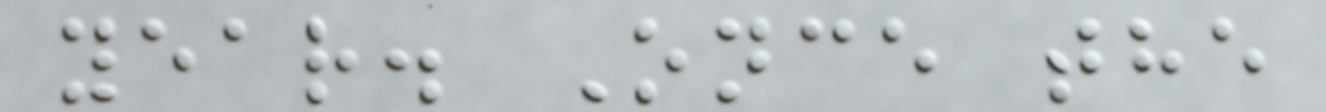year. Once the
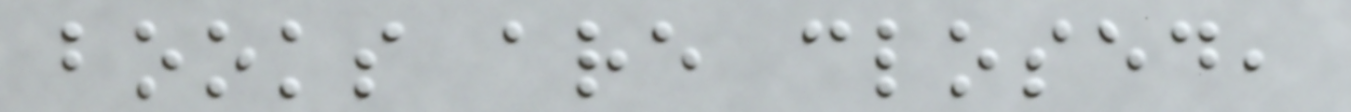books are closed,
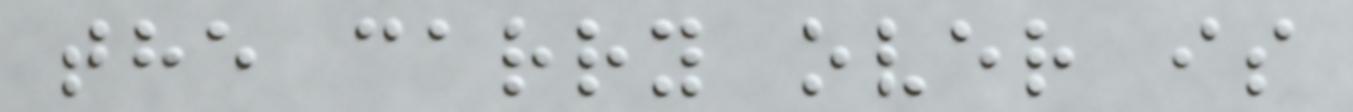the carry over is
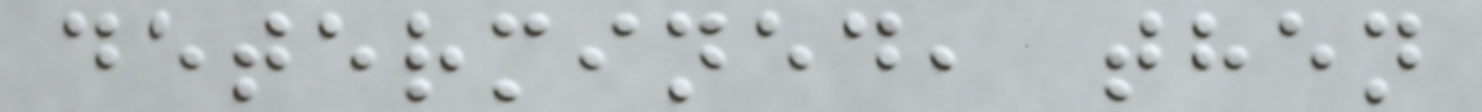determined, then
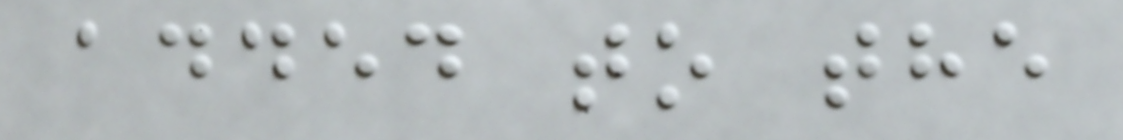added to the
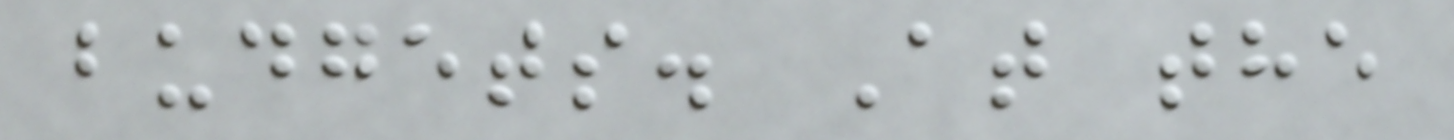budgets. At the
